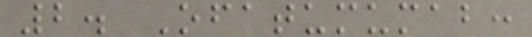2. Ofatumumab:
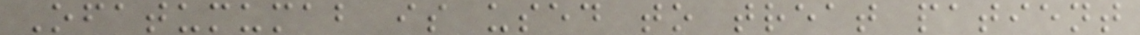Ofatumumab is used to treat patient
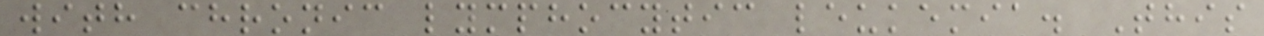with chronic lymphocytic leukemia. This
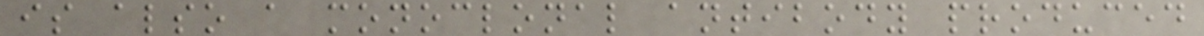is also a monoclonal antibody produced
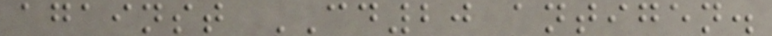against CD20 antigen.
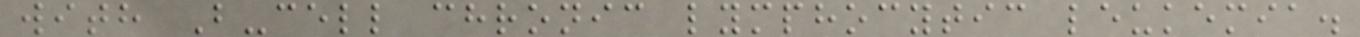with B-cell chronic lymphocytic leukemia.
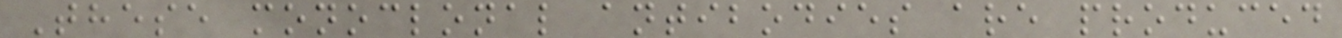These monoclonal antibodies are produced
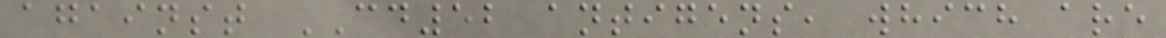against CD52 antigens, which are
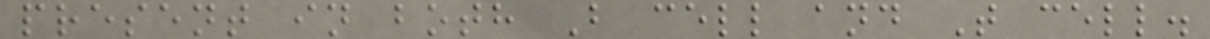present in both B cell and T cell.
